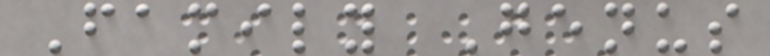Family Genus
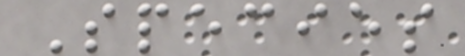Species
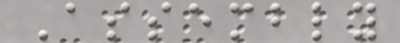Assembly
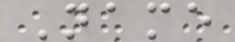Name
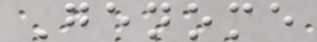Genome
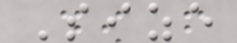Size
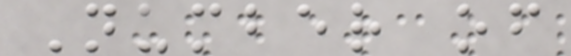Number of
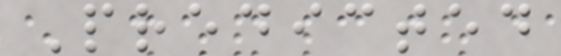Predicted
